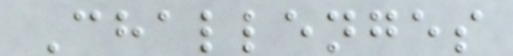Challenges
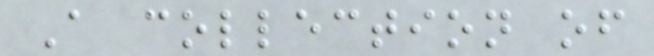A collection of
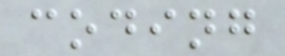coding
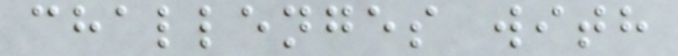challenges with
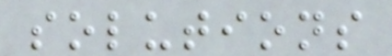solutions
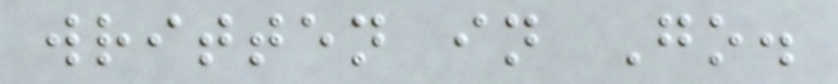written in Go.
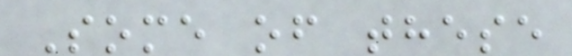Some of these
